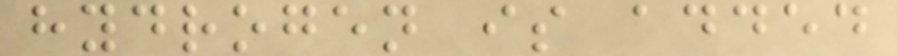hydrogen is added
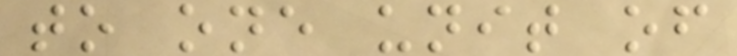to one unit of
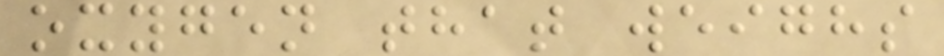oxygen that weighs
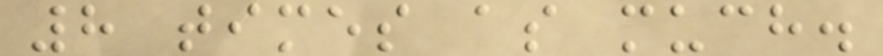8 times as much.
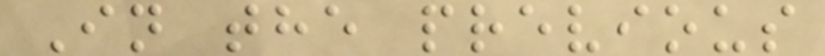In the previous
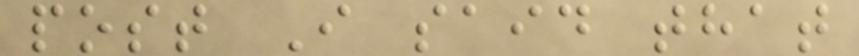post I said that
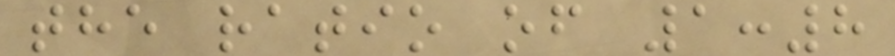the ratio of 1:8
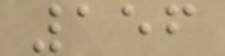156
